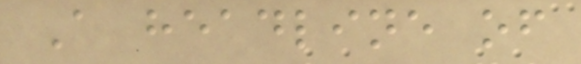A headline of
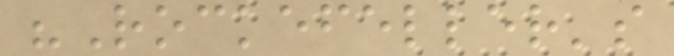"Rockefeller's
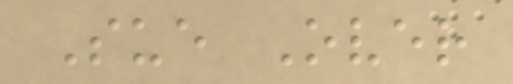Sue Over
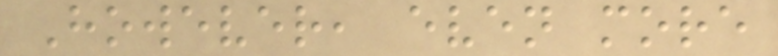However, even more
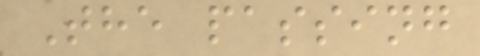The passing
